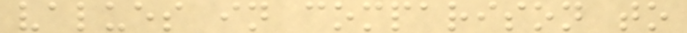values in comparison to
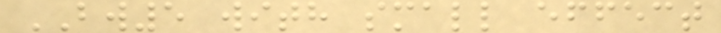BW5 with small effect
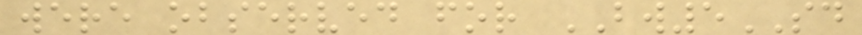were observed for BW5SD
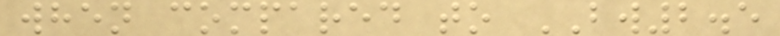when compared to BW2.5
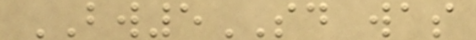BW5SD was
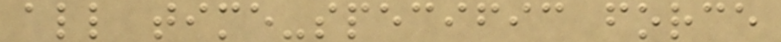all time-specific force
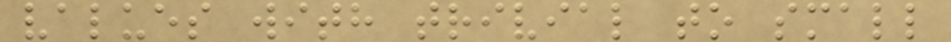values with trivial to small
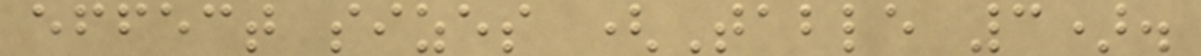effect sizes (Table 3).
